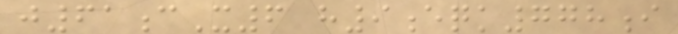j61cX6 h9eqk778i
